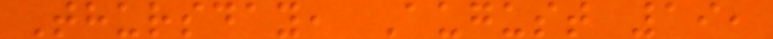Thursday, August 19,
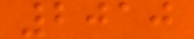2010
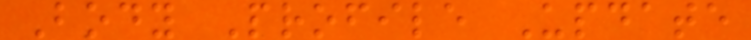Body Profile Update
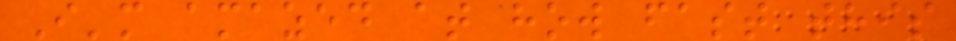I'm amazed at how fast this
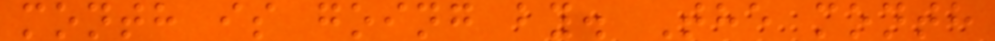month is going by. The month
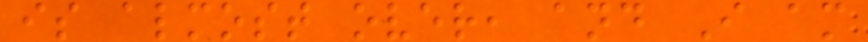is almost over, and I am
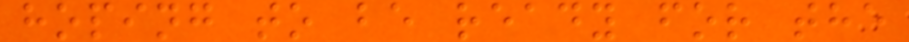hoping to be ready for the
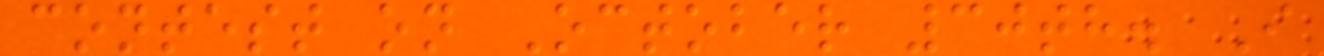contest on October 30th. I
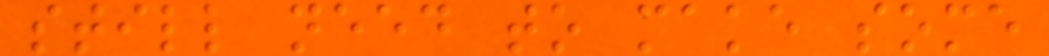still need to make some
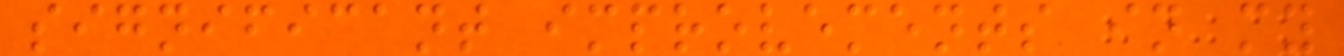significant improvements in my
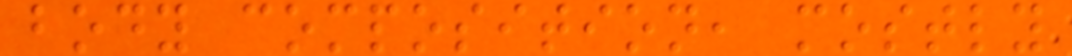body composition, mostly
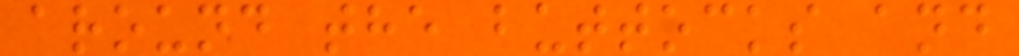around the buttocks and
